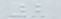2
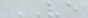VE
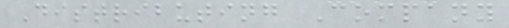Distributing Company
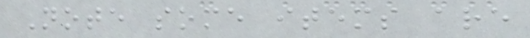Note some items are
